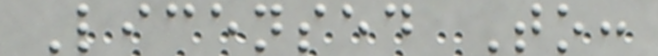Licensed To:
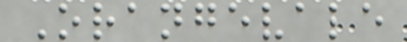Orangevale
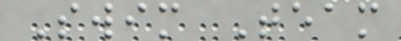Swim Team
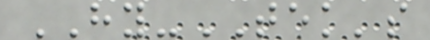HY-TEK's
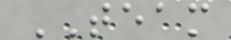TEAM
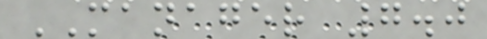MANAGER 7.0
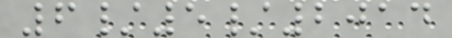6/5/2014
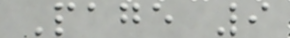Page 9
